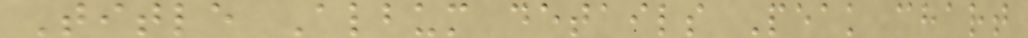Title Album details Peak chart
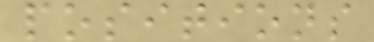positions
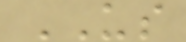US
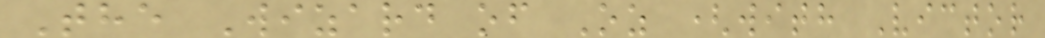The Wizard of Oz (with Victor
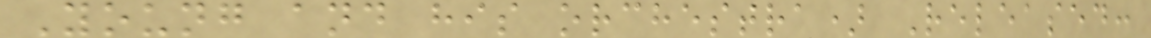Young and his orchestra) Released:
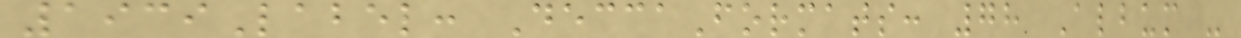1939Label: DeccaFormats: 78 Album -
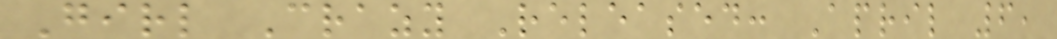Girl Crazy Released: April 6,
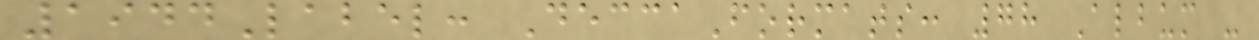1944Label: DeccaFormats: 78 Album -
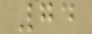74
